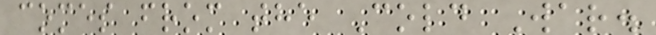comes from the Cold War.
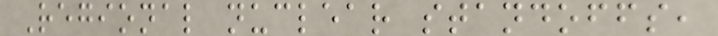Regional nuclear standoffs,
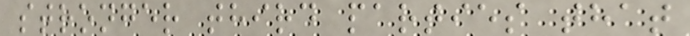stronger third parties that
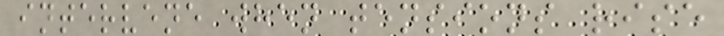intervene when tensions rise
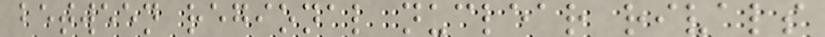between regional nuclear rivals
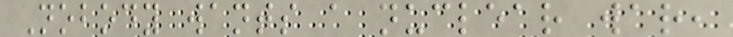Nobody wants a nuclear war,
